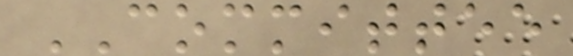COMMITTEE
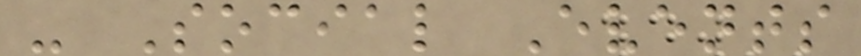- Social Events
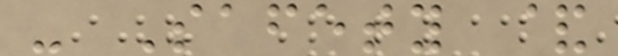- Safety &
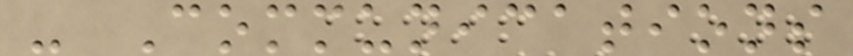- Communications
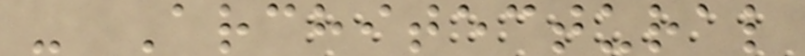- Architectural
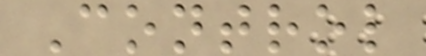Control
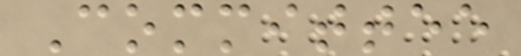Committee
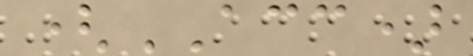(ACC)
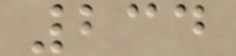234
